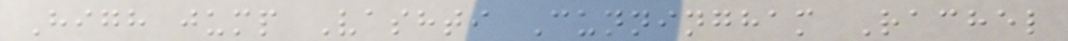High jump Vashti Cunningham Rachel
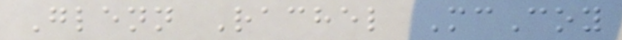Glenn Rachel McCoy
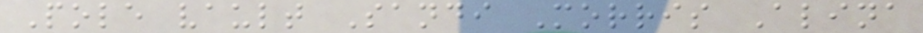Pole vault Sandi Morris Alina
